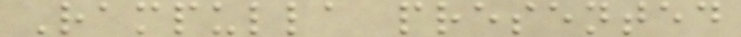Rampulla presented
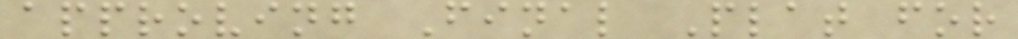approving Final Plat for
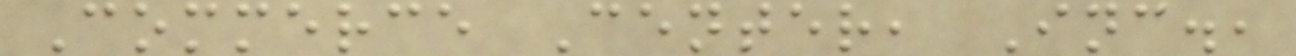Commerce Center, Inc.,
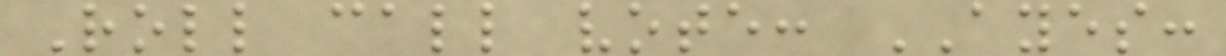Roll call vote: AYES:
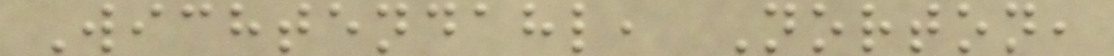Wichtendahl, Norton,
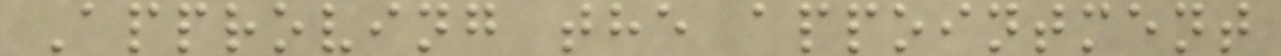Approving the appointment
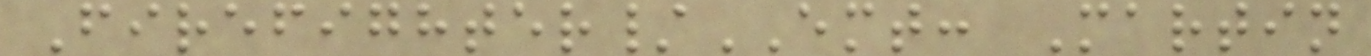Firefighter/EMT: Martin
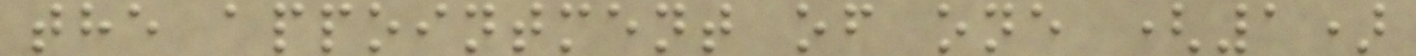the appointment of one (1)
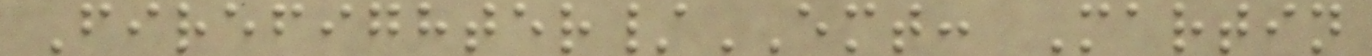Firefighter/EMT: Martin
